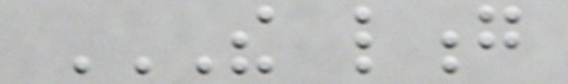THE LONG
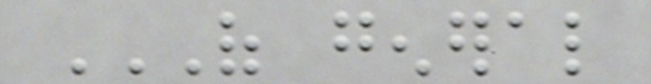OF GENERAL
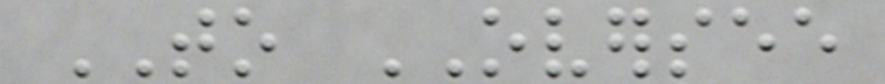TO OVERSEE
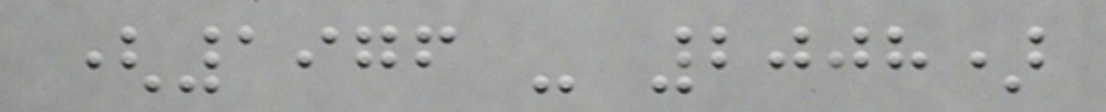(1976 - 2008)
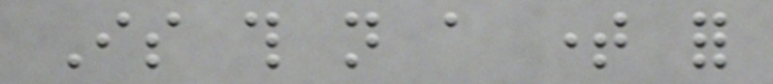Is this not a time for
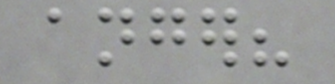anger?
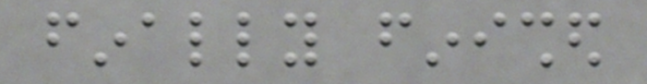finally finished
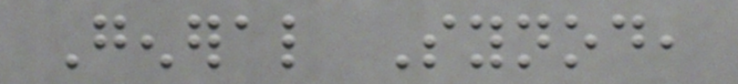General Synod,
